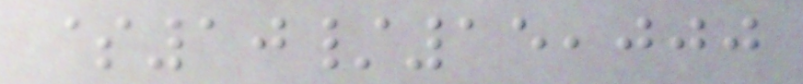$10/15,000
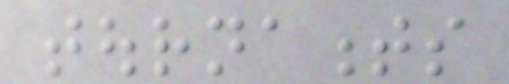tournaments
